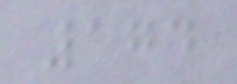174
